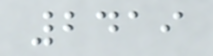2419
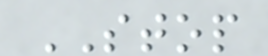STOP
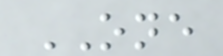ONE
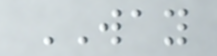WAY
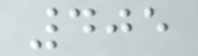405
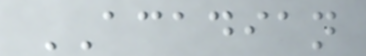ACADIAN
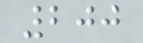200
